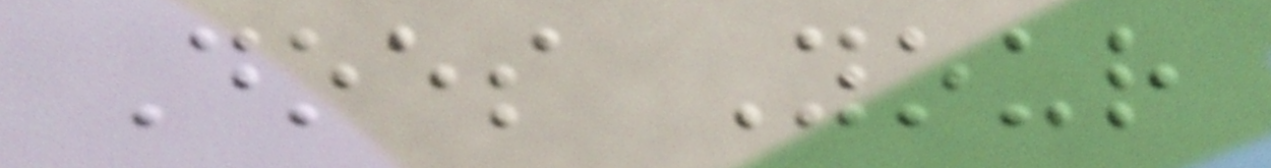Does Your
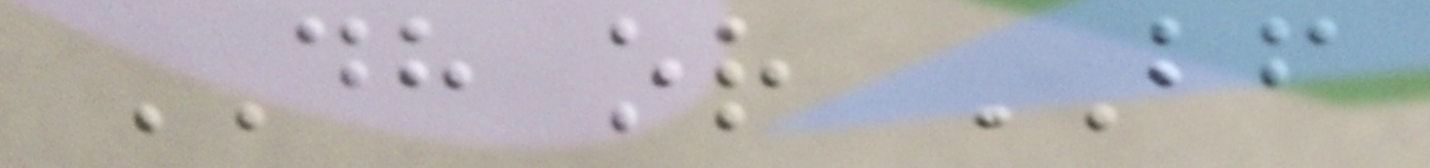DH or BF
